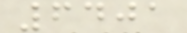6401
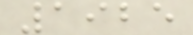1925
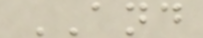AND
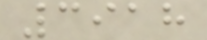3918
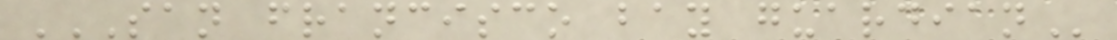SAN FRANCISCO BAY GUARDIAN
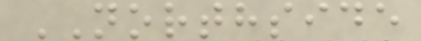NORTHSIDE
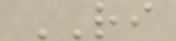RI
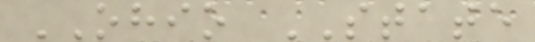OHIO STATE
